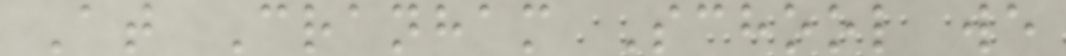At Cranham School we
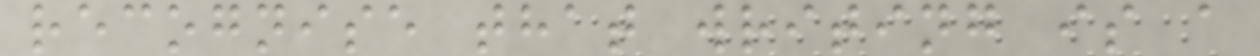recognise that writing is a
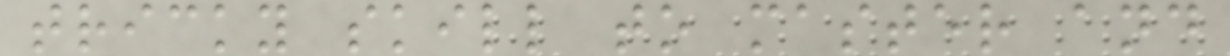tricky skill to master and
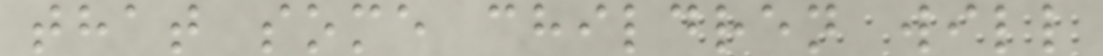that some children will
